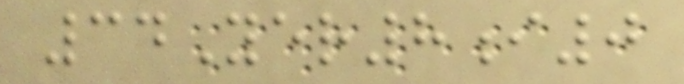34Yer8i0
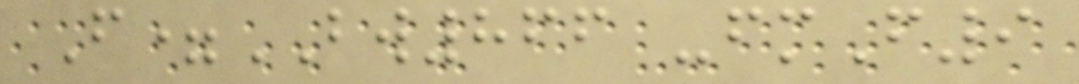F=BW866 -fmF9
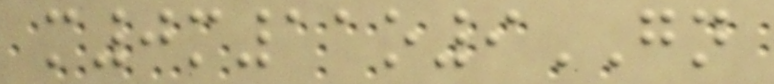m0m11o9GN
